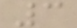3
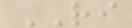RI
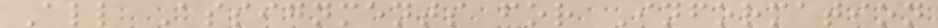All Assignments for Information
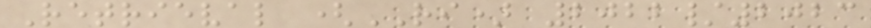Retrieval (RI) 2022/2023
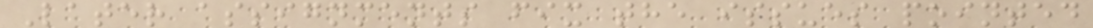Later assignments fix the issues pointed
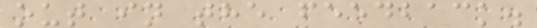out in the feedback.
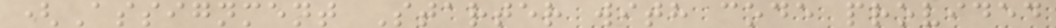(Assignment Starter with code provided
